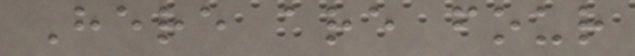Here are four
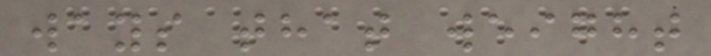ways that weight
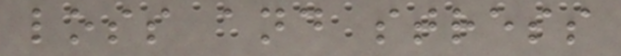loss and stress
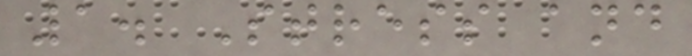1. Stress and
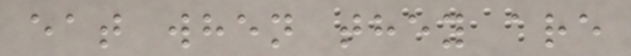eat when they are
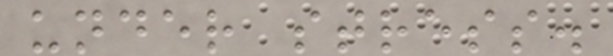under stress.
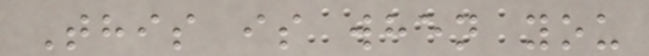This is when you
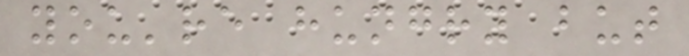you're hungry but
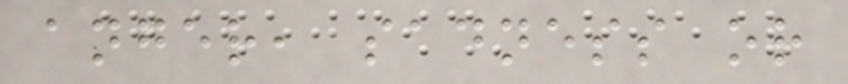anger, sadness or
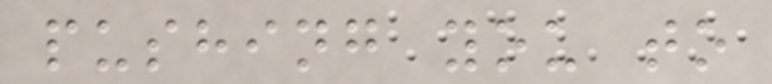pushing you to
